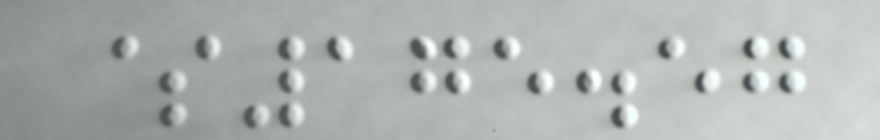$175.57
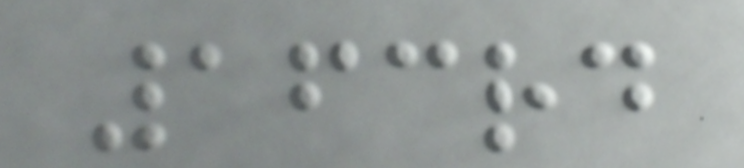163rd
